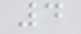4
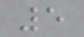5
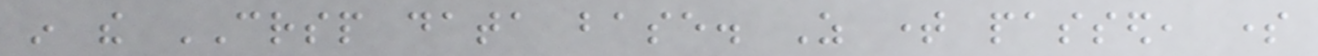in the CRSP data base. As time passed, some
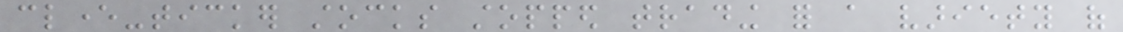clever-ticker stocks stopped trading for a variety of
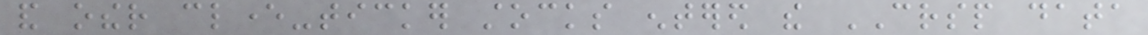and other clever-ticker stocks entered the CRSP data
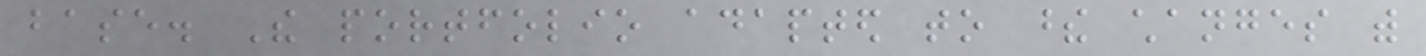base. The portfolio adapted to these changes with
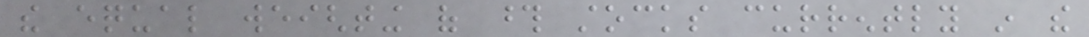the equal weighting of those stocks currently in the
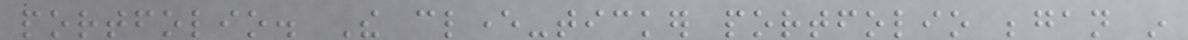portfolio. The clever-ticker portfolio began in
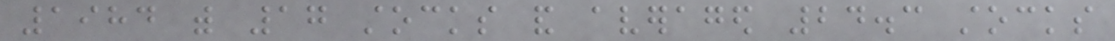1984 with 17 stocks and averaged 24.3 stocks
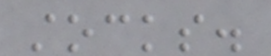stocks.
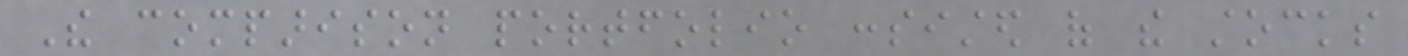The comparison portfolio consisted of the stocks
